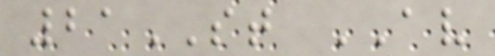21ST AV
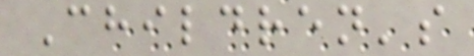Children's
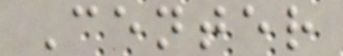Center
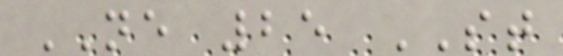NE 25 ST
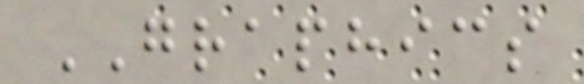GRAPHICS
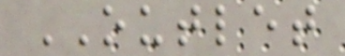OUTLET
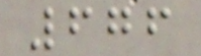676
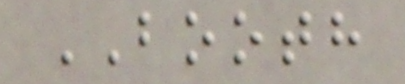BOOTH
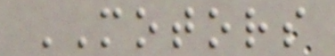MOTORS
